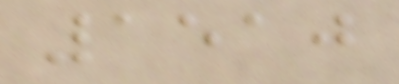1510
